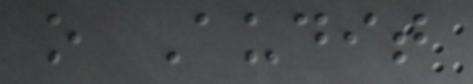o Audit
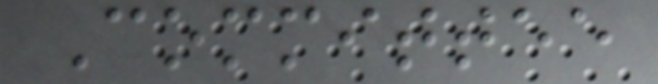Committee
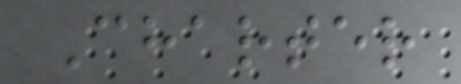Charter
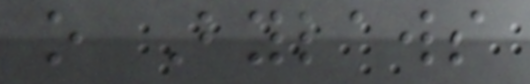o Bylaws
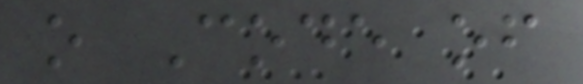o Code of
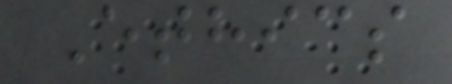Ethics
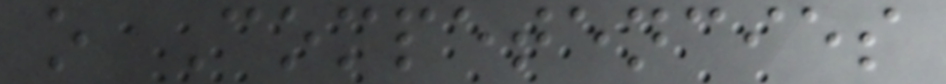o Competencies
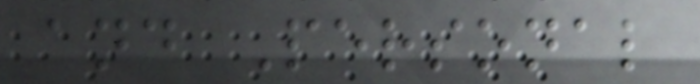and Personal
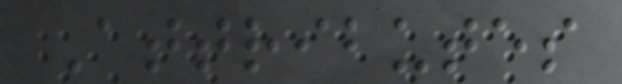Attributes
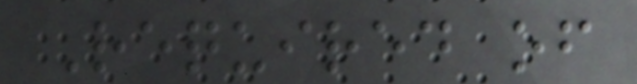Required of
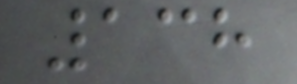138
